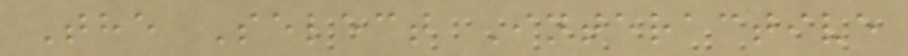The Select Interactive
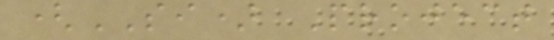(SI) Project
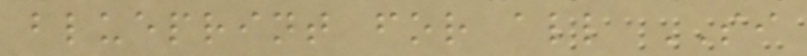blueprint for all SI
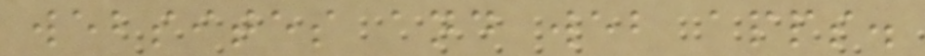websites and web apps.
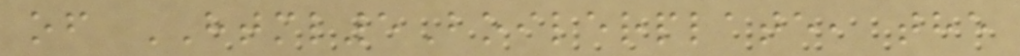of HTML5Boilerplate, the
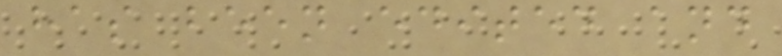has been edited and
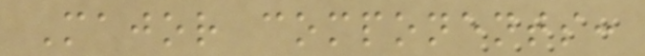Major components:
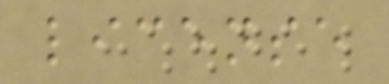license
